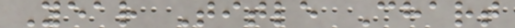Year Title Chart
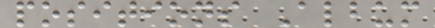positions Album
